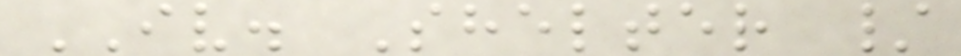IV. Shelter /
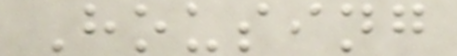Housing
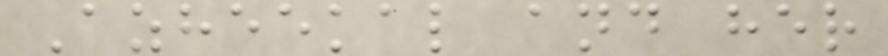Azheekal and her
